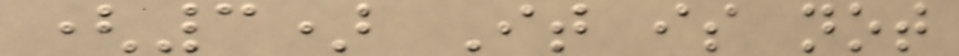(3) It is not
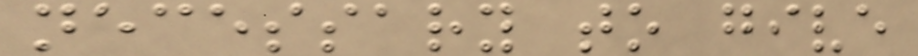necessary to give
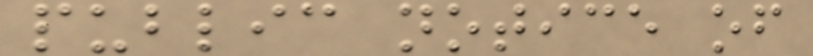public notice of
